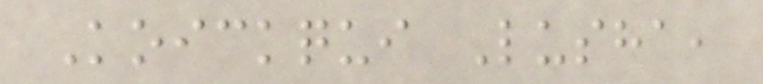Koickqui Lusha,
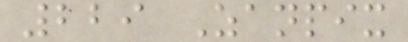229 Zanpix
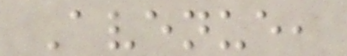Avenue,
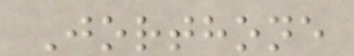Jorthone
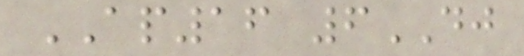AP16 6DJ
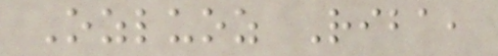Ozluoz Riba,
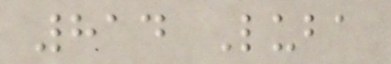814 Luba
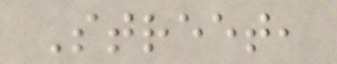Street,
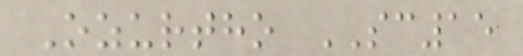Ozurtho SC15
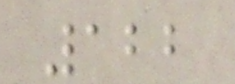122
